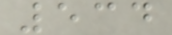534
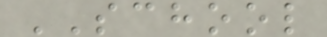SCHOOL
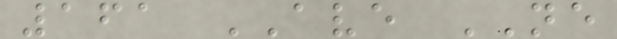161 AVE NE
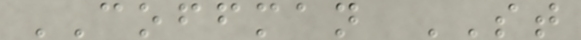COFFMAN ST
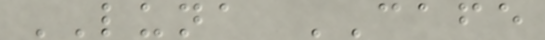LUNA CAFE
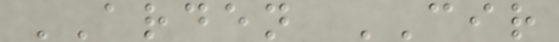ARDEN CIR
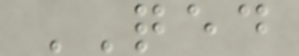QED
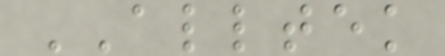ALLTEK
